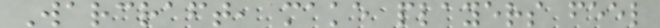Warcraft, make players feel
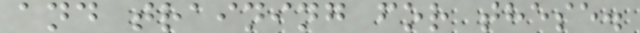and training for these.
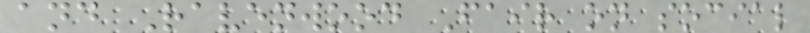and Ravenwood Fair on social
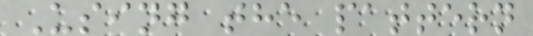Using the pattern
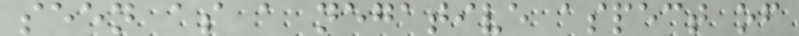seen as a negative aspect of
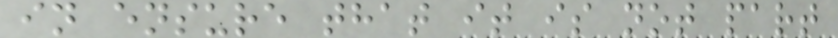in ensure that it is not part
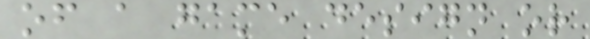of a game design or
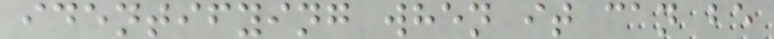identifying when it can be
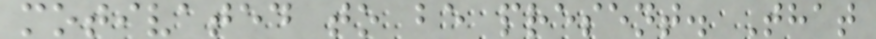motivated to be present. That
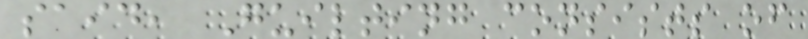said, Guilting consists of
